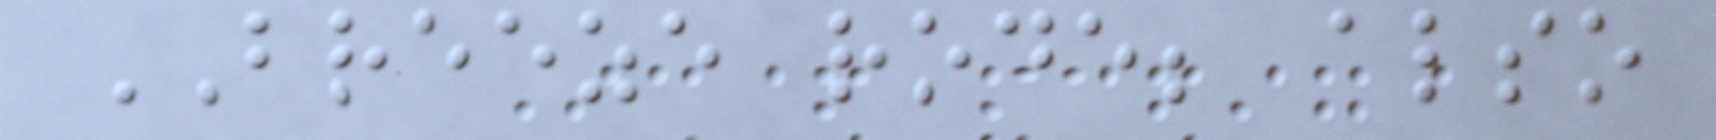BREEZE rode; also
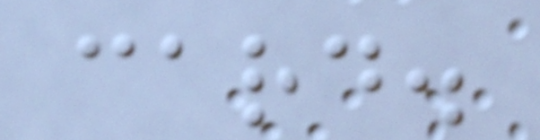card.
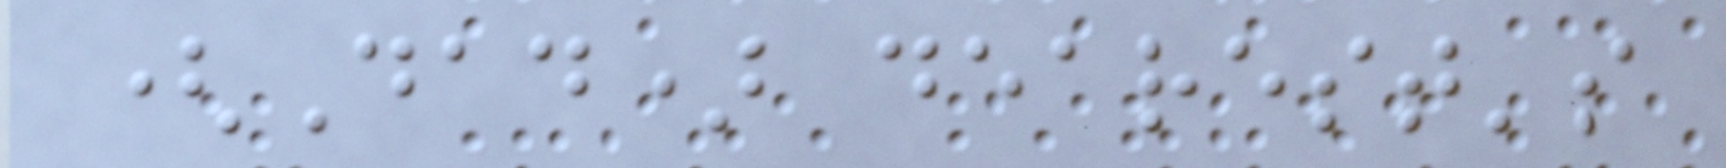(Dad) dearest's
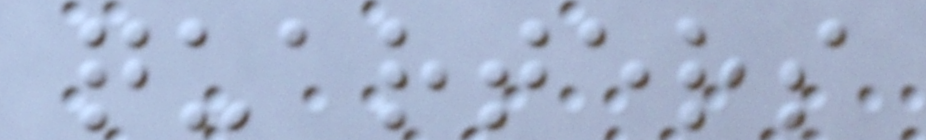quarters
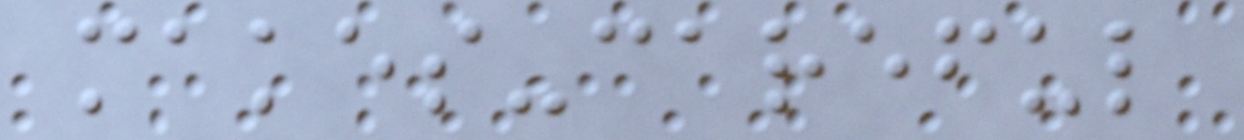makes-careful
